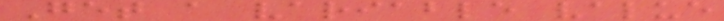Get a variable value
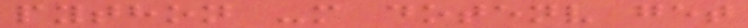python -m dotenv get
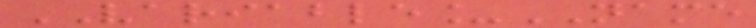VARIABLE_NAME
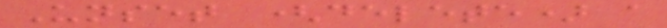Unset (delete) a
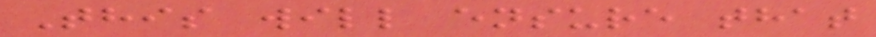This will ensure that
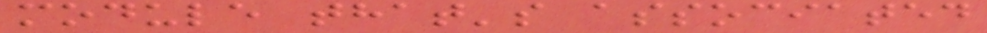module that's associated
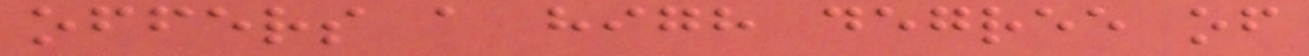offers a high degree of
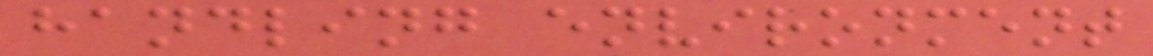handling environment
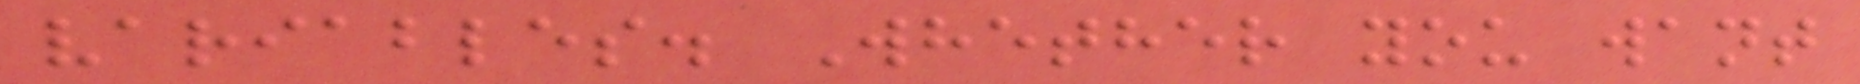variables. Whether you want
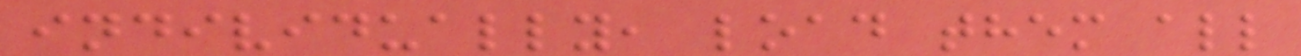individually, load them all
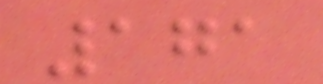171
